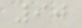90
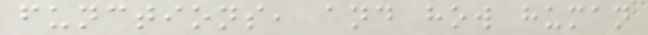functions, and how human
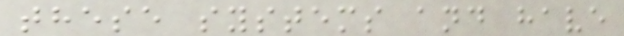these systems and have
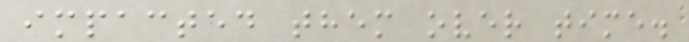impacted them over time.
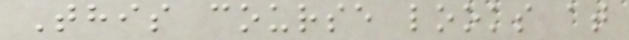This course looks at
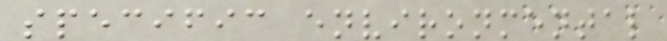specific environmental
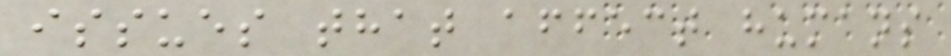issues that affect humans
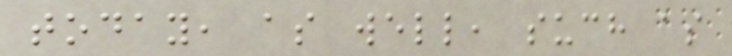today, as well, such as
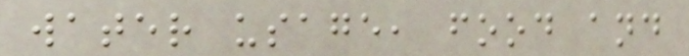water usage, food and
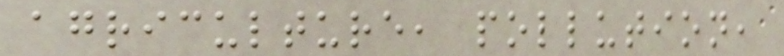agriculture, pollution,
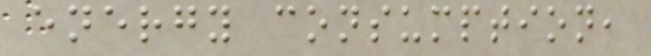energy consumption,
